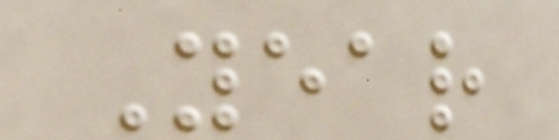Year
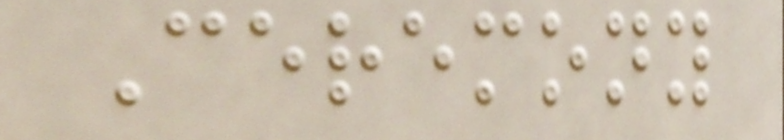Ceremony
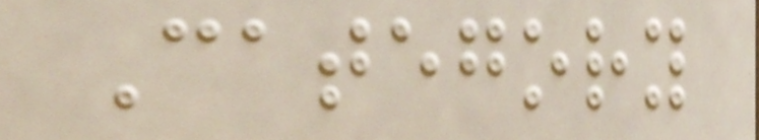Category
